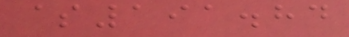$191.84
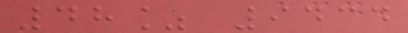48% 9434
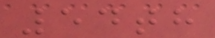54th
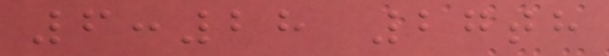6:28 27th
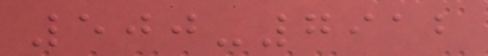500-7912
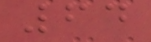64
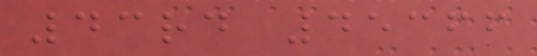43rd 45366
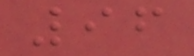96
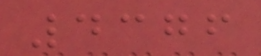4376
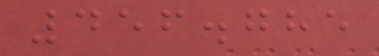456.785
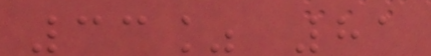33% 81
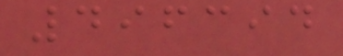496394
